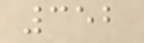352
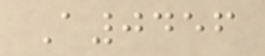A0456
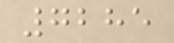7285
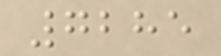7285
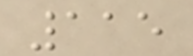115
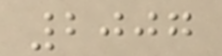2007
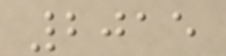2015
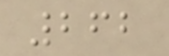262
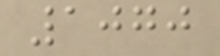1070
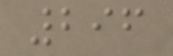296
